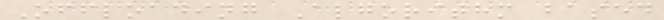Offloading Algorithm based
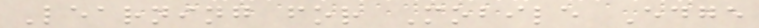Learning for Mobile Edge
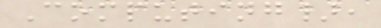Computing},
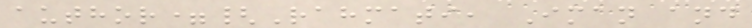author={Rahmati, Iman and
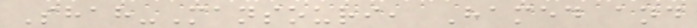Shah-Mansouri, Hamed and
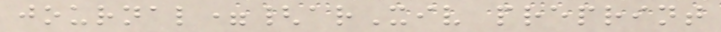journal={arXiv preprint
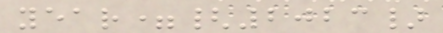year={2023}
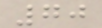70
